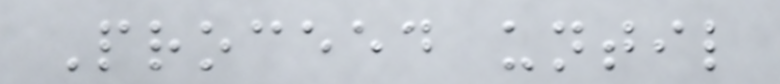Proceed until
